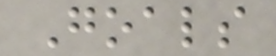Goals
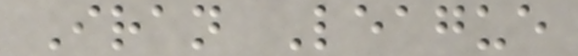Iran League
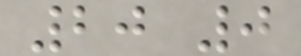20 0
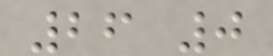26 0
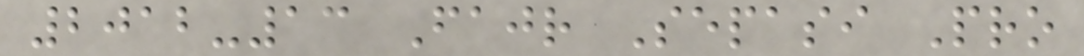2012-13 Fajr Sepasi Pro
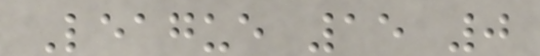League 15 0
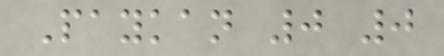Paykan 0 0
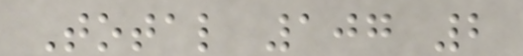Total 107 2
